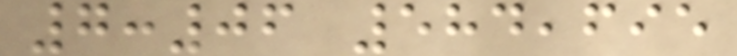7:06 584,695
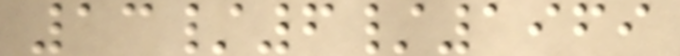13/6/1969
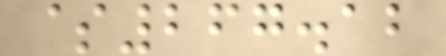$267.12
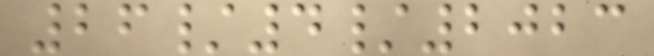26/4/2023
